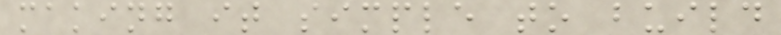making it simple to build
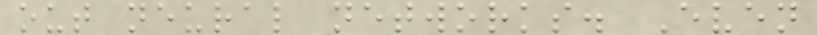out neural networks. Even
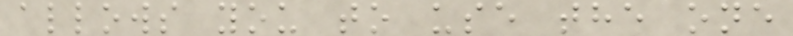allows you to use the one
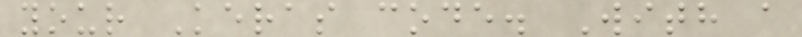your Keras code. With a
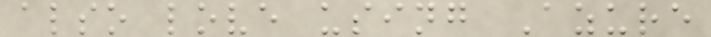also love using Azure
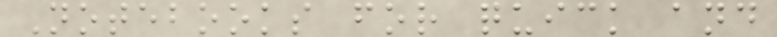Notebooks for quick and
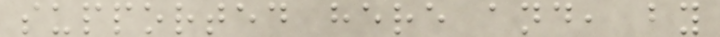supported here and, by
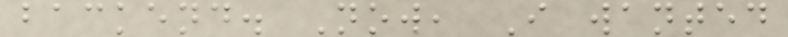backend. Now, I wanted
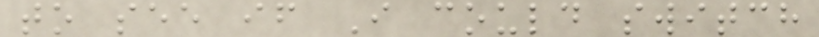to see if I could switch
